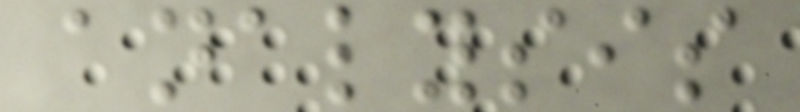analysis
